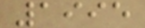1995
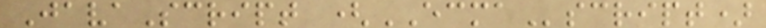JavaScript (ECMAscript)
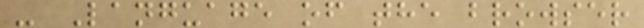- Language of the browser
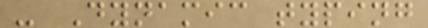- Dynamic typing
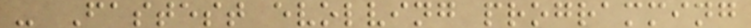- Fastest evolving programming
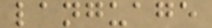language
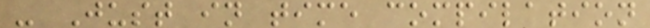- Just in time compilation
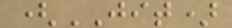(JIT)
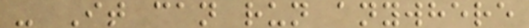- It can run anywhere
